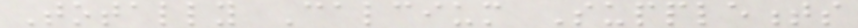Totally Calcium Supplements
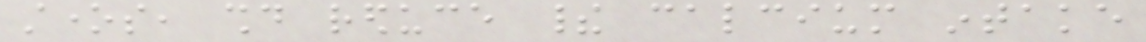stones, should reduce their calcium intake
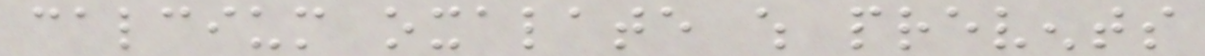calcium oxalate which prevents
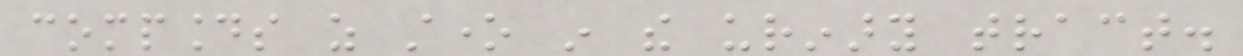compounds as stone in the urinary tract.
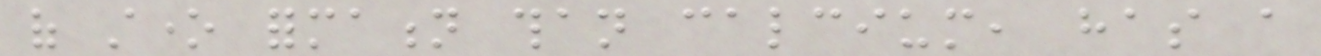of stone formation than calcium, has a
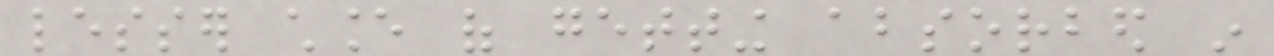lesser chance of getting absorbed in
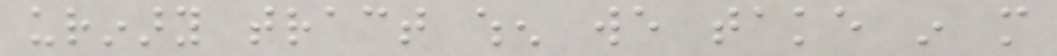urinary tract when we take in more
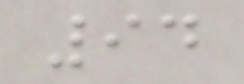94
